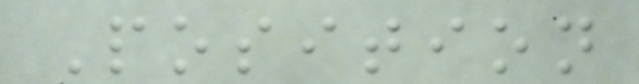Position
